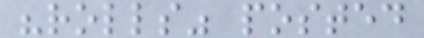"rolls" posted
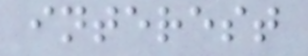interest
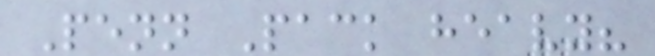Penn Pack heavy?
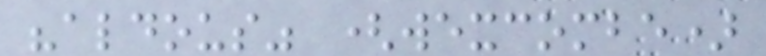"aldous" (wexcombe)
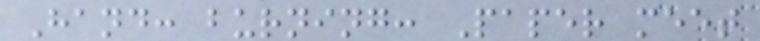Hand: burning: Paper meet
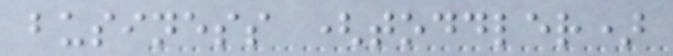business (toddler)
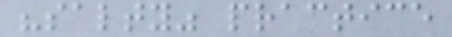"salty" practice
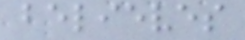believes
